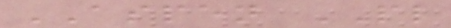ASPEN PL
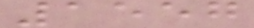1557
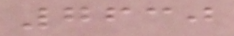7630
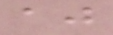aj
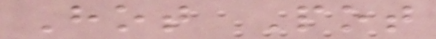Hot Pot
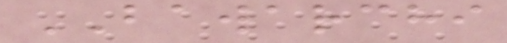BAWARCHI
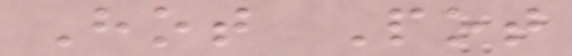Hot Pot
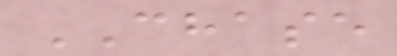CHASE
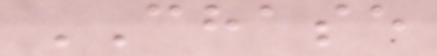CHASE
